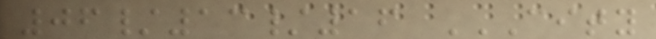06/13/16 CITY
